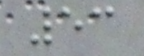53
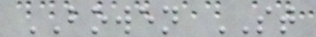BOWEN ST
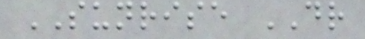SUNRISE DR
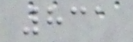831
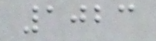1023
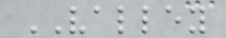VALLEY
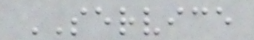SERVICE
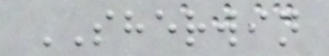SHERWIN
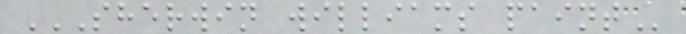SHERWIN WILLIAMS PAINT
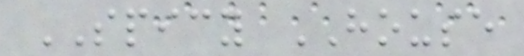SPICY HOUSE
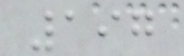197
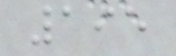195
